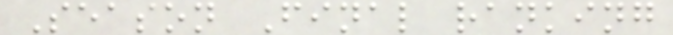Season Final ranking
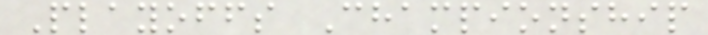Playoffs Championship
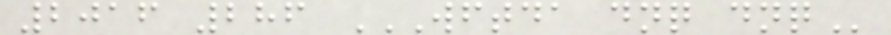2016 286 WFTDA DNQ DNQ
